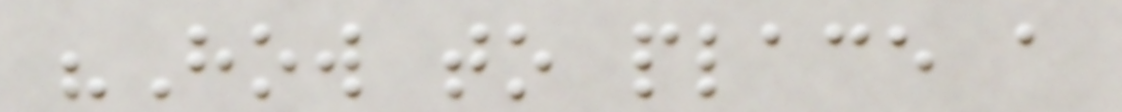"How to place a
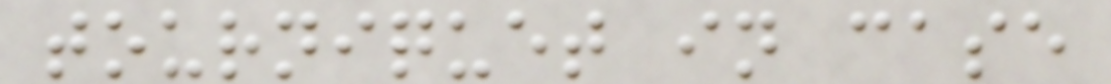tourniquet in case
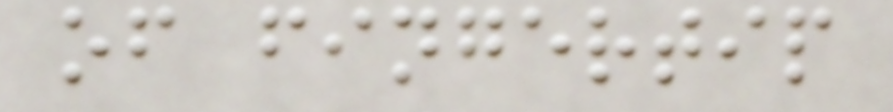of fingertip
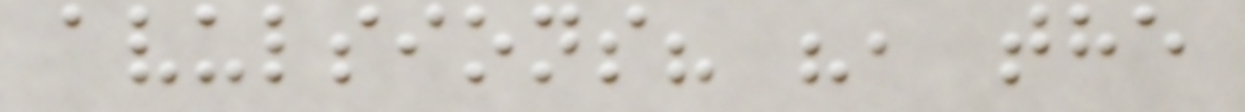avulsions? ", the
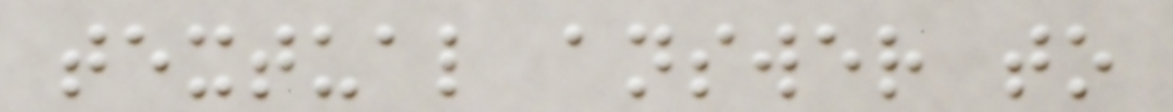textual answer to
